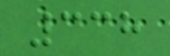338
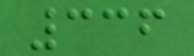336
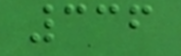336
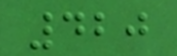420
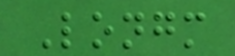Longm
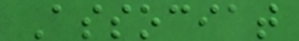Associat
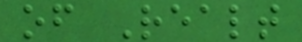of Realt
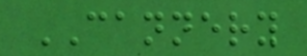CANNERY
